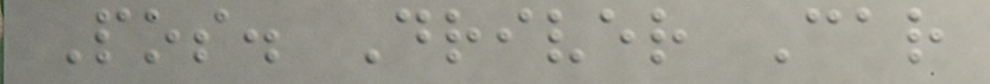Pos. Driver Car
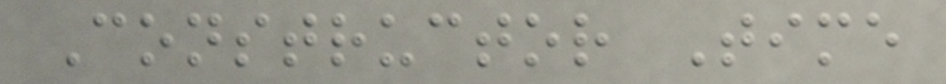Constructor Time
